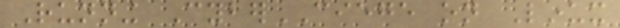Running CyberCIEGE on Linux
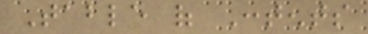Table of Contents
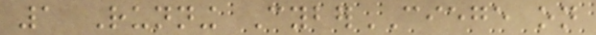1 Running CyberCIEGE on
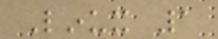Linux 1
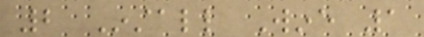2 Install Wine 1
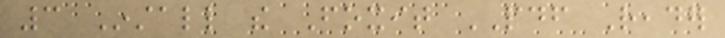3 Install the Foxit PDF Reader
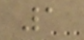1
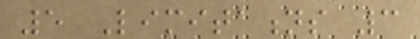5 Limitations 3
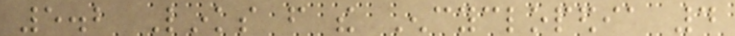5.2 Links from the Encyclopedia 4
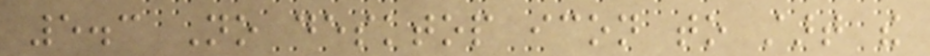5.3 No desktop icon to start the
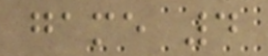game 4
